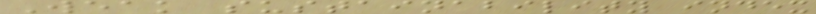Weak sustainability index
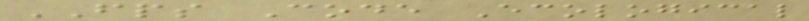FPS Code Ecological
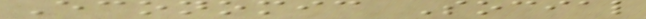Economic Social
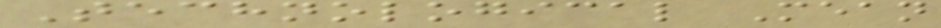Technological Mean
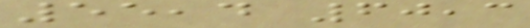55,4 60,3
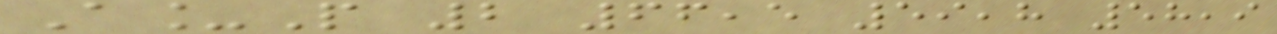A_P 2 66,5 59,8 58,9
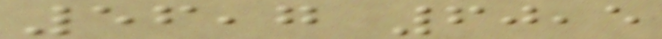56,7 60,5
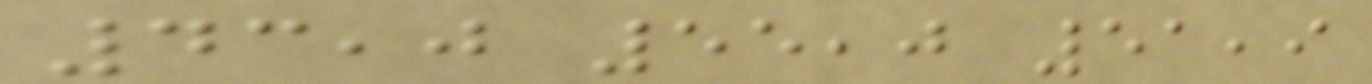43,0 55,0 51,9
